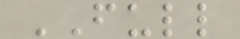FULL
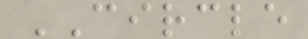CIRCLE
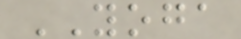YOGA
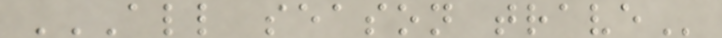ALL SEASON TRAVE
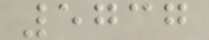5737
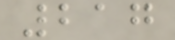217
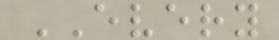EVERY
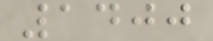1400
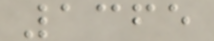1365
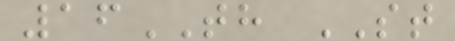16TH ST
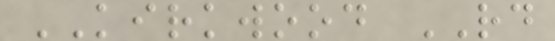KIRKWOOD RD
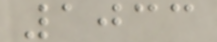1033
